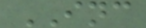INC
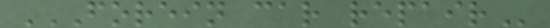FOREIN CAR REPAIR
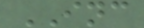INC
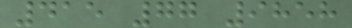415 77 9858
